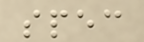spec
